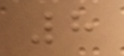8
